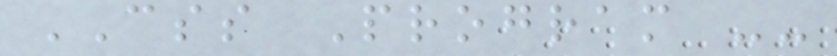CSS Program --
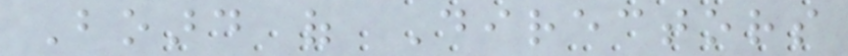Board of Directors
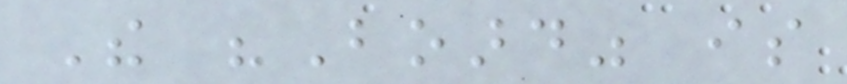The "Board" is
